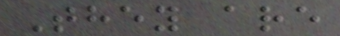They are
